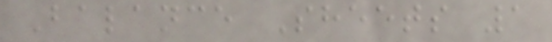Balance Sheets 1
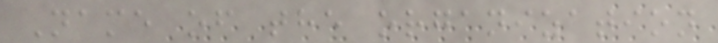Name of the organization
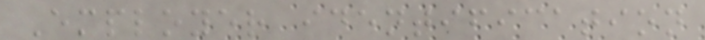Employer identification
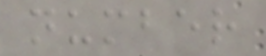number
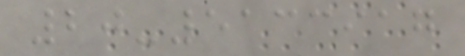20-5133917
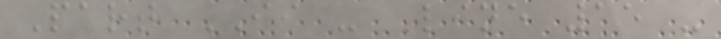Part II - Line 15 -
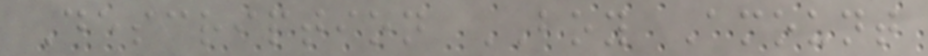Description BOY Amount
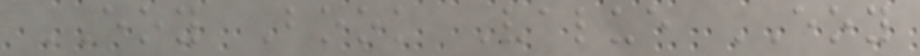EOY Book Value EOY
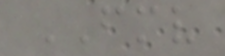FMV
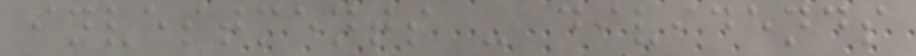investments - dividends
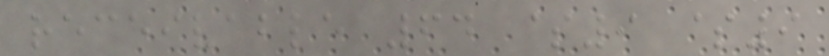receivable 64 $9 $9
